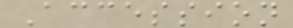Accession
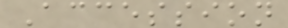Accession
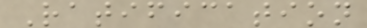Ratification
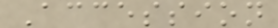Accession
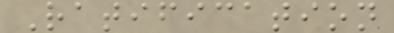Ratification
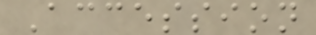Accession
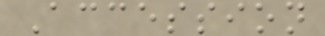Accession
